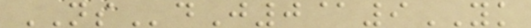NSdJ0@9YK
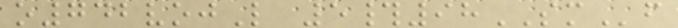o742vojL 5#98SMf
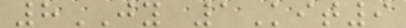8JY 1Kit9
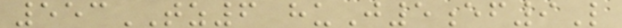553TZ6 huJ5ef9L
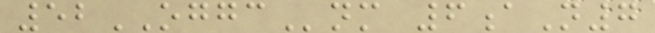52OGGCnm 6aN7
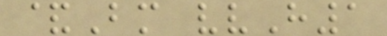&Bm vvH1
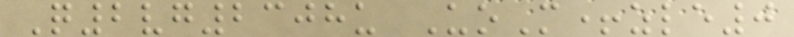Q2vg2308u UoM+zle0
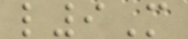l9M
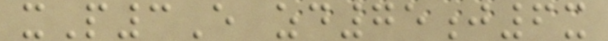xP3E zd75j6x
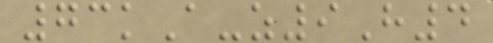73kA-z9H4
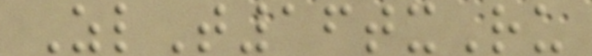ZlT16txRu
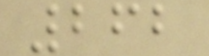262
